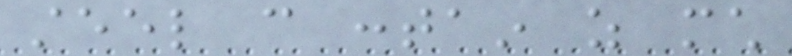steel can contain as much
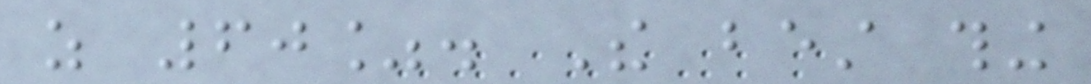as 60%. The best thing
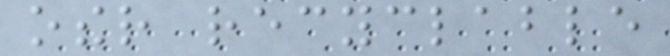other recyclable
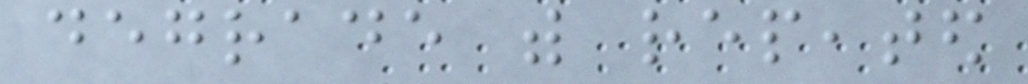degrade with repeated
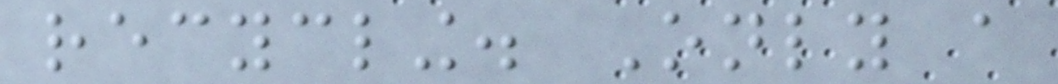recycling. Only a
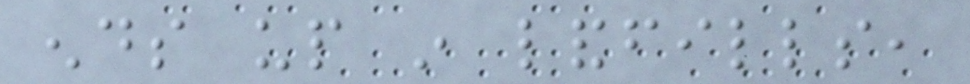ends up in landfills,
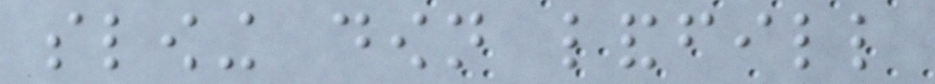slowing down landfill
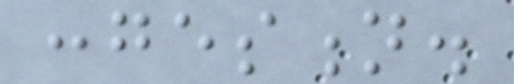congestion.
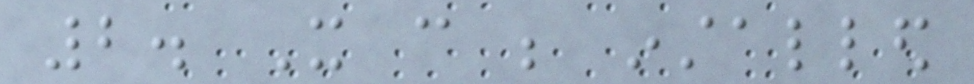2. It can be installed
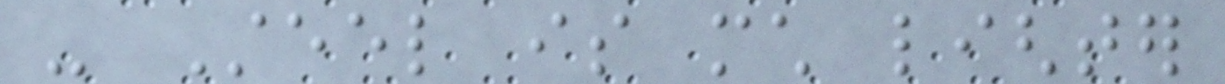- Steel is much lighter
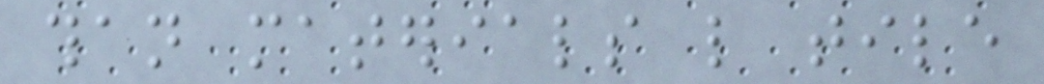than materials like tile
